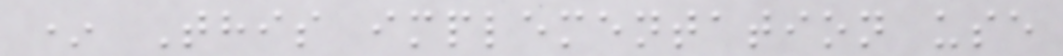* This implementation use
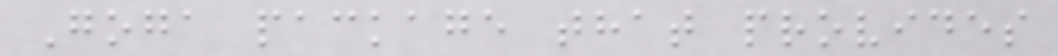Goga package that provides
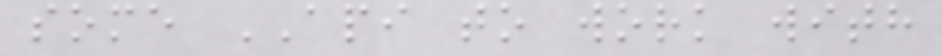some API to work with
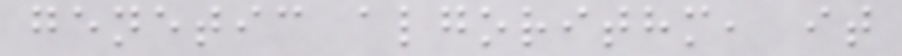genetic algorithm, it
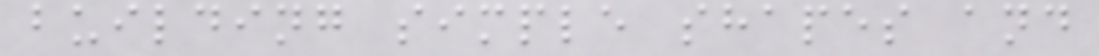building simple shapes and
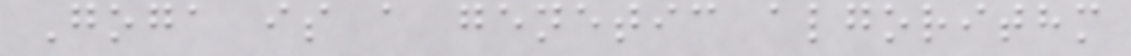Goga is a genetic algorithm
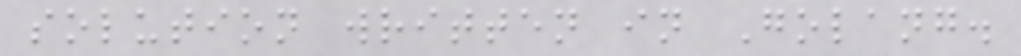solution written in Golang.
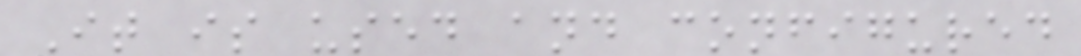It is used and configured
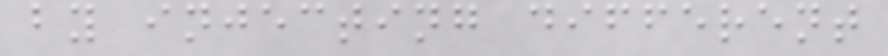by injecting different
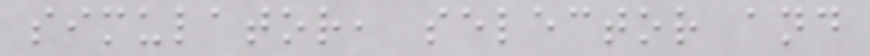simulator, selector and
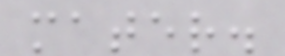mater.
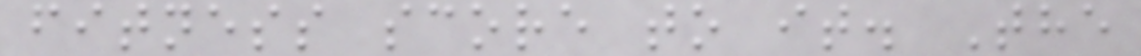fitness score to it. The
